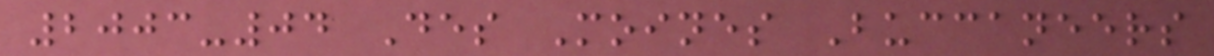2003-04 Des Moines Buccaneers
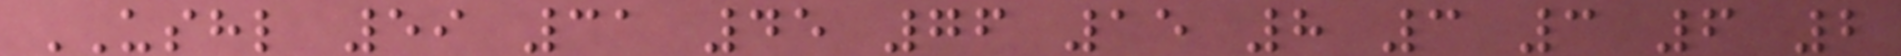USHL 59 31 45 76 15 8 3 3 6 2
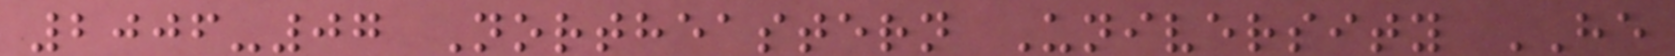2006-07 Northeastern University HE
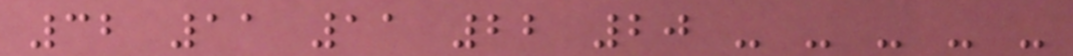32 11 11 22 20 - - - - -
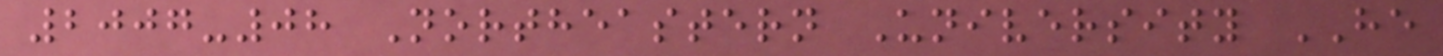2007-08 Northeastern University HE
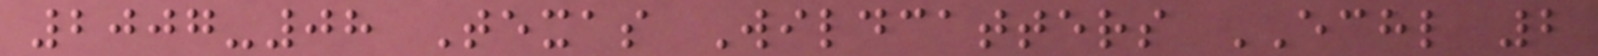2007-08 Texas Wildcatters ECHL 2
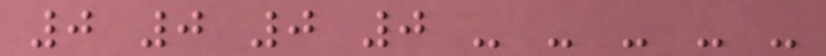0 0 0 0 - - - - -
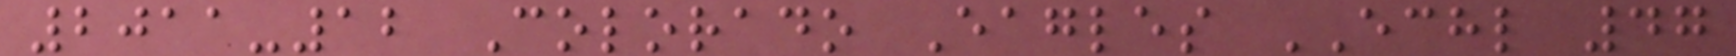2011-12 Colorado Eagles ECHL 47
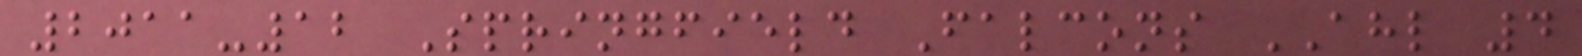2011-12 Springfield Falcons AHL 4
